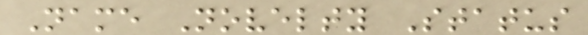Name Novelty Status
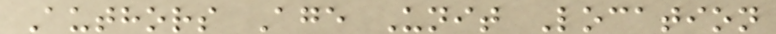Authors Age Unit Location
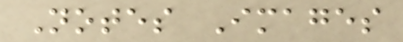Notes Images
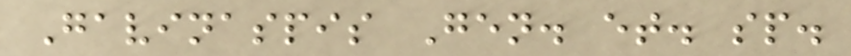Gavinaspis Gen. et. sp.
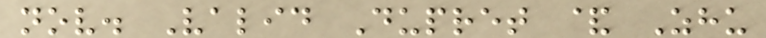nov. Valid Dupret & Zhu
